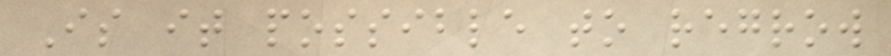Is it possible to regrow
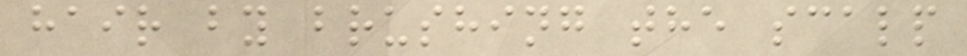hair by brushing the scalp
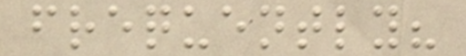frequently?
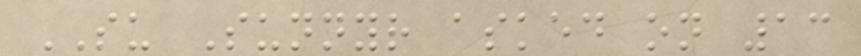SU Sunnyr asked on 13
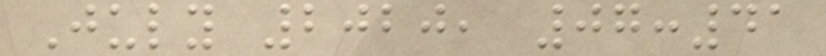July 2020, 07:41
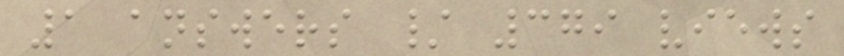1 answers / 379 views
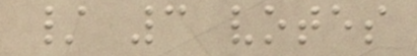/ 3 votes
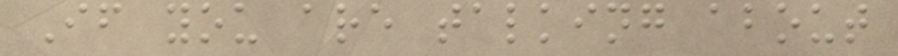If you are talking about
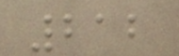212
